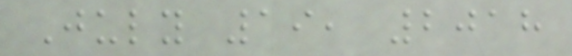July 19, 2018
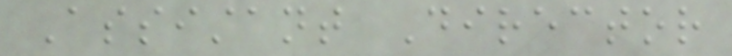Assistant Director
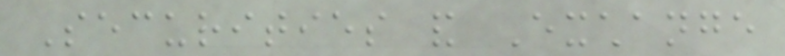Securities and Exchange
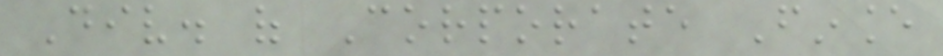Div. of Corporate Finance
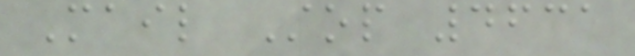Mail Stop 4631
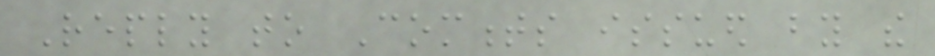Reply to Comments issued by the
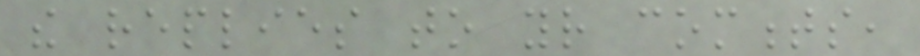the replies to your comments,
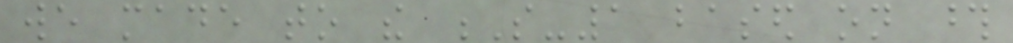we made to the S-1 based on those
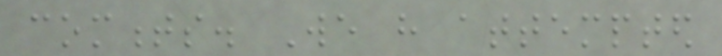comments. We have attempted
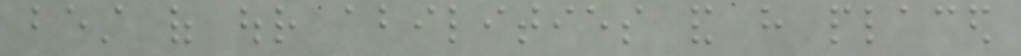best of our abilities and have placed
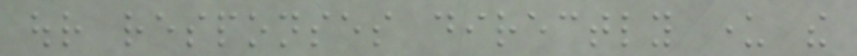our responses directly under the
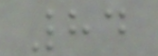84
